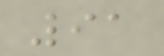91
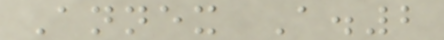Annex A.2
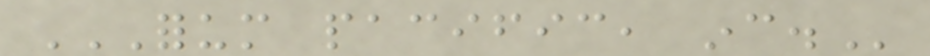FORUM PACIFIC, INC.
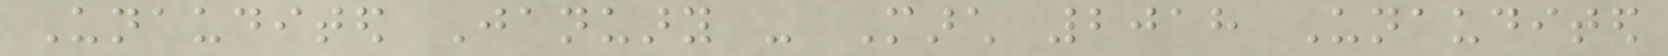Unaudited January - March 2018 Unaudited
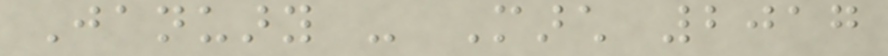January - March 2017
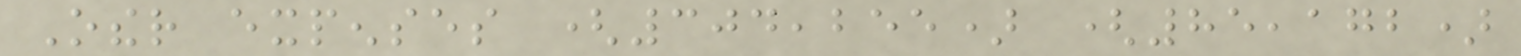Other expenses (304,255) (85,172)
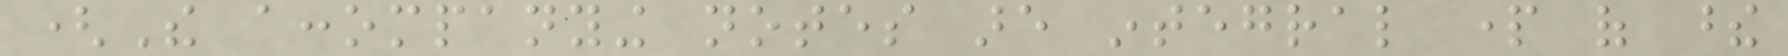(The accompanying notes are integral part of these
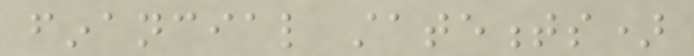financial statements)
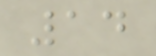14
